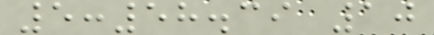5:58.39 10
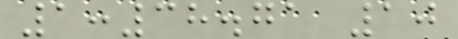1:38.71 10
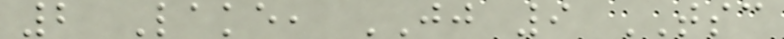2 Lake, JJ 9 TSC
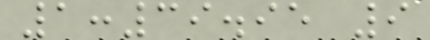1:39.95 9
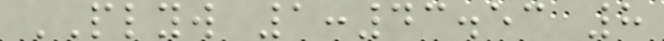PLYW 1:43.53 8
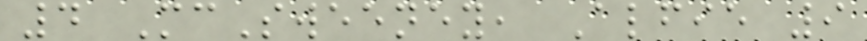4 McSweeney, Alfie 9
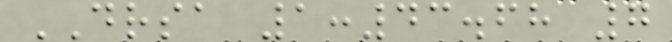DRSA 1:43.68 7
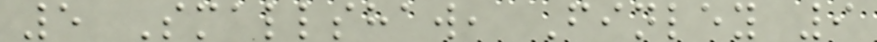5 Smallshaw, Finley 9
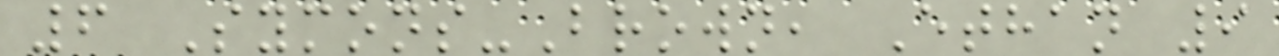6 Symons-Brown, Ethan 9
